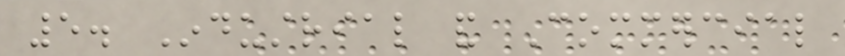5. Industrial and Commercial
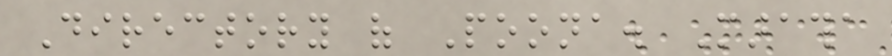Directory of Poona. Maratha
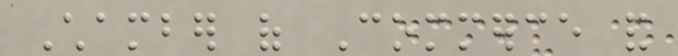Chamber of Commerce and
